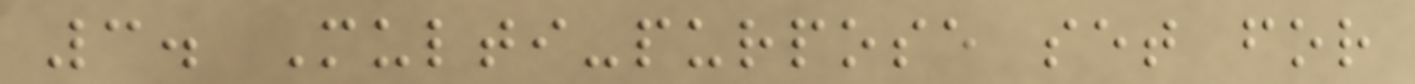3. Multi-purpose set for
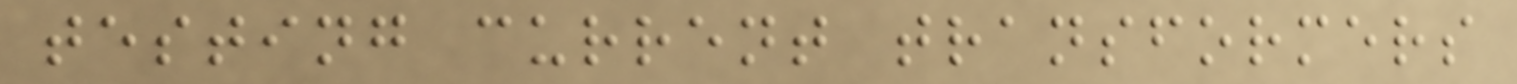testing current transformers
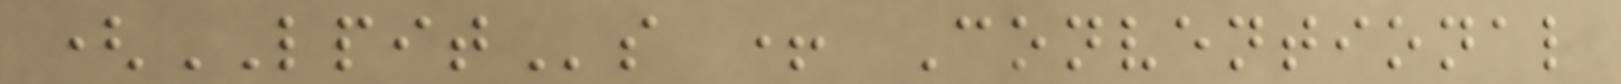(LPITs + Conventional
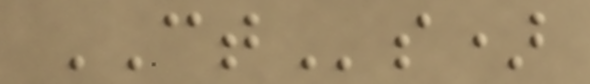CTs)
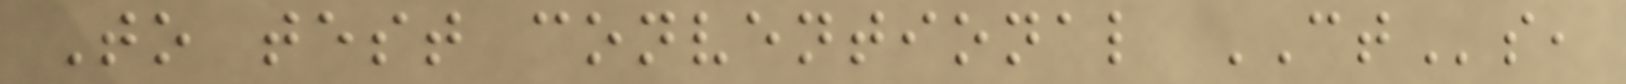To test conventional CTs,
